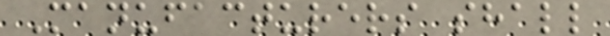Manufacturers shall
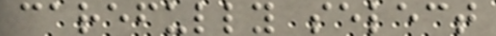carefully select
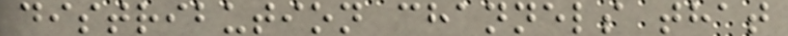distribution channels that
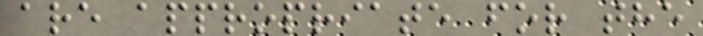are appropriate for the
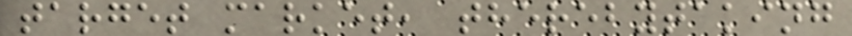target market, therebytaking
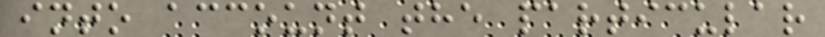into account the particular
